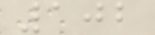102
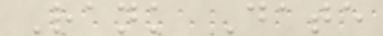Rank Date
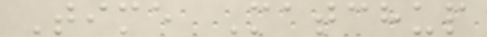Time Matchup
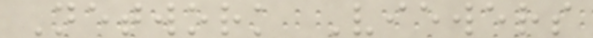Network Viewers
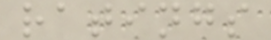ratings
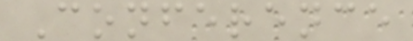Conference
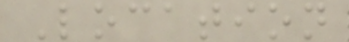Location
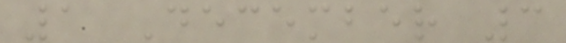1 December 3
